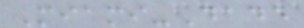Miami-Dade
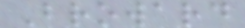Broward
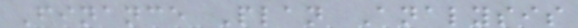Finance Plan Analysis
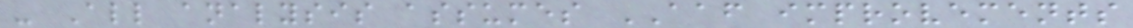- All analysis assumes AAF improvements
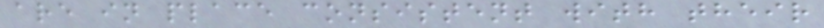are in place consistent with their
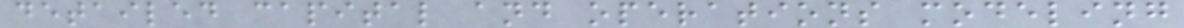detailed capital and operations modeling
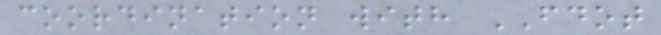coordination with FDOT
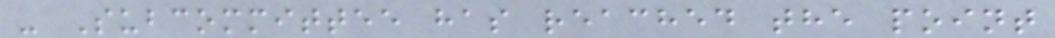- Subcommittee has reached the point
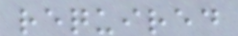required
